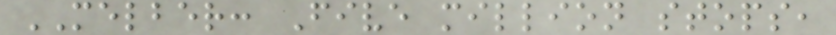MELBER: Five million stops,
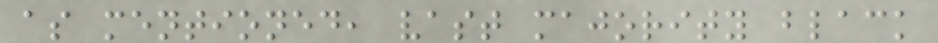as mentioned, vast majority black
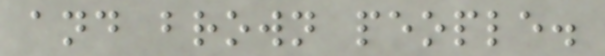and brown people.
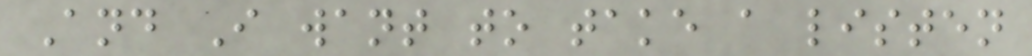And I want to take a listen
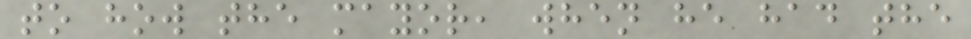to how the mayor, when he had the
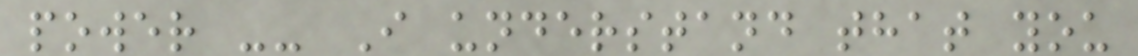power -- I understand that you
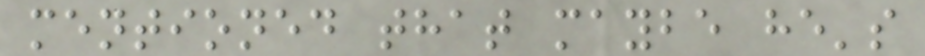mentioned that maybe he's
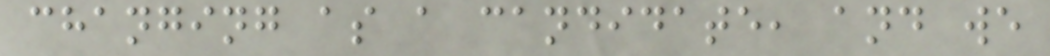changing as a candidate, and we
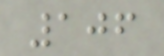106
